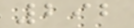292
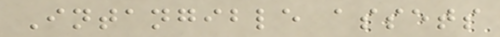Intangible assets
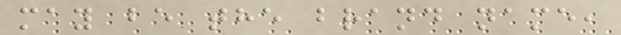may be the brand name,
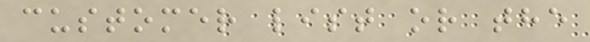customer list or the
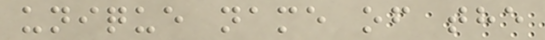unique name of the
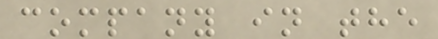company in the
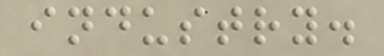industry.
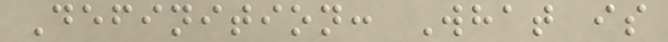Definition: What is
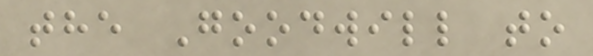the Goodwill to
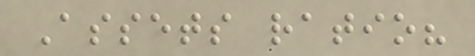Assets ratio?
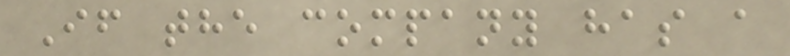If the company has a
